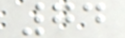74
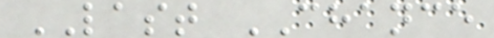LAST CHANCE
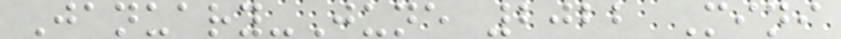January-June 2022 Mini
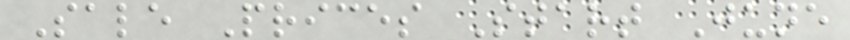Sale Prices Start June
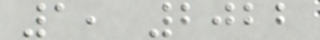1, 2022
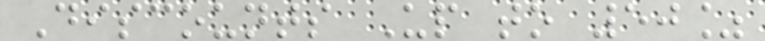Discounts Up to 50%
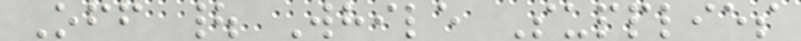Off | While Supplies
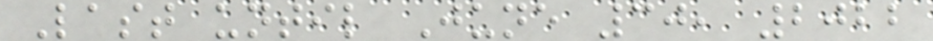Last until June 30, 2022
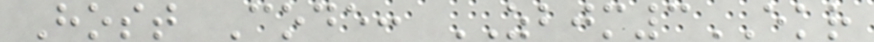Host Code: ZBJM3EKR
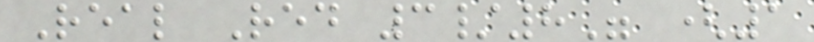Real Red 3/8" (1
